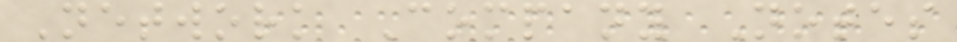Network Company Notes
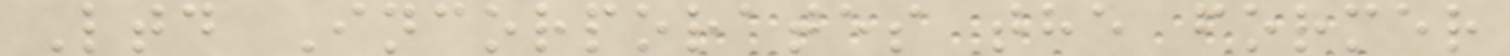Ltd Incorporates the former
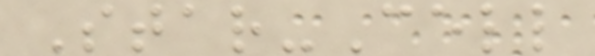Star-Cell
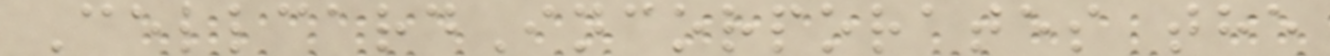CellcardIncorporates the
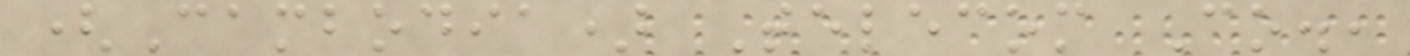(Cambodia) Telecom Co.,
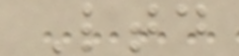Ltd
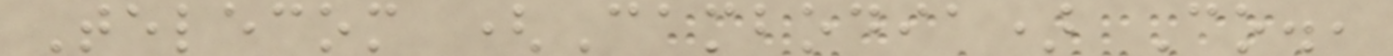Telecom (Cambodia) Co.,
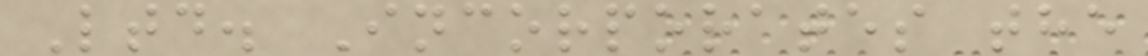Ltd. Incorporates the
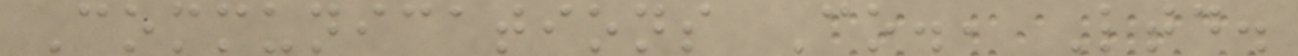Communications Co., Ltd.
